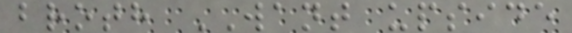broth WANT upside
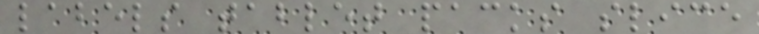labels tablet packs slice
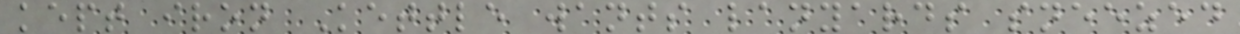kept iron Kettle wants lanyards sneezed
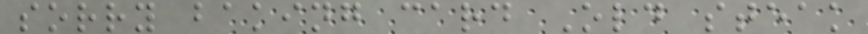sorry baking card Old steak
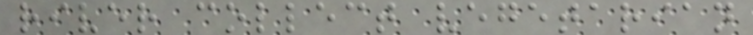river collect vegetarian
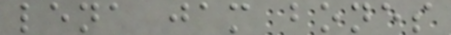lena jam bones
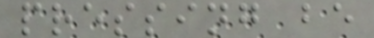pressing be
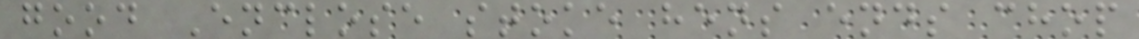good Enclose stoke hens ends chop
